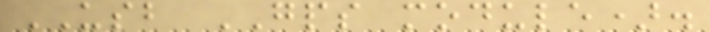USB GPS module).
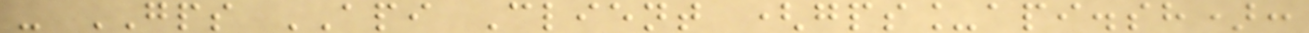- GPS API Client (gps_api.sh):
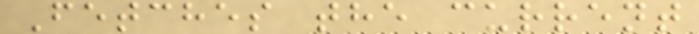Fetches the current
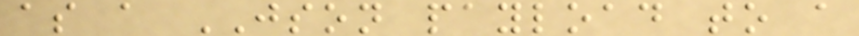as a JSON payload to a
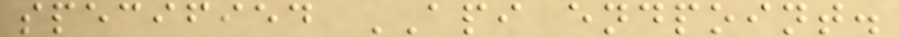specified API endpoint.
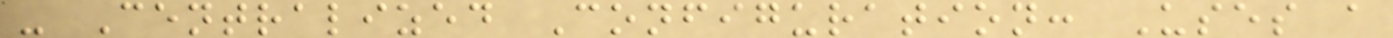- Centralized Configuration: Uses a
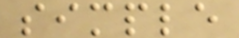simple
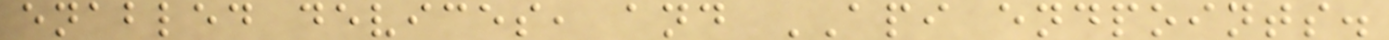enabled devices, and API endpoints.
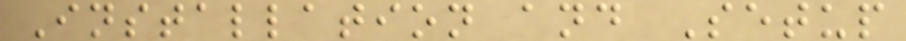Installation and Setup
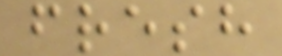fresh
